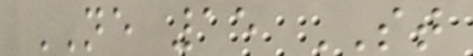NE 15 ST
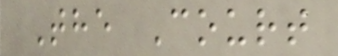The Court
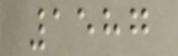1587
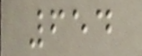654
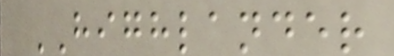HIGHLANDER
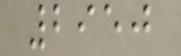2950
